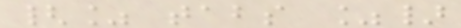{% tabs %}
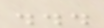...
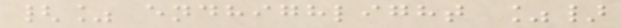{% endhighlight %}
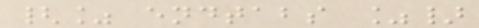{% endtabs %}
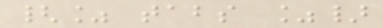{% tabs %}
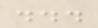...
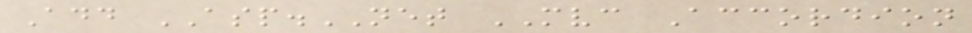Add ASP.NET MVC Accordion
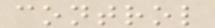control
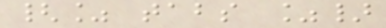{% tabs %}
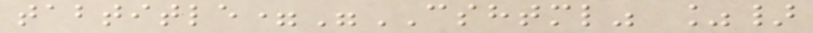tabtitle="CSHTML" %}
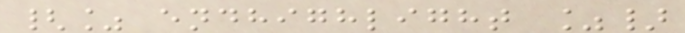{% endhighlight %}
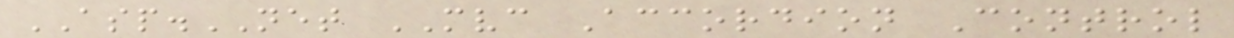ASP.NET MVC Accordion Control
